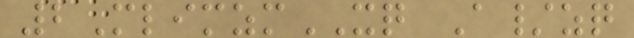2MlimzmXQ A/zq
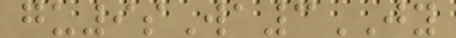gu9sWa3JY
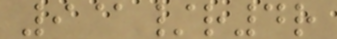9@/r4r
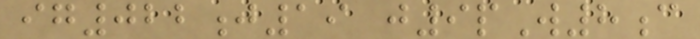ig022j19 j9pW8c
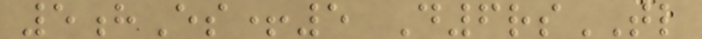5hEs+5 D6rsTL
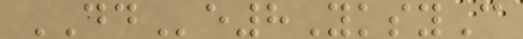DDe8YksyC
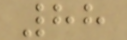88
